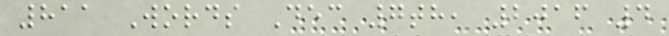811 Words Dec 7th, 2016 4
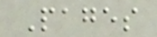Pages
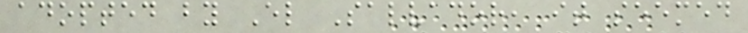adopted by El Salvador, it seemed
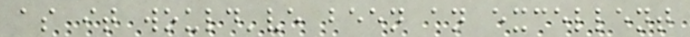as it would've been an excellent
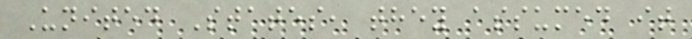United States, they assumed it
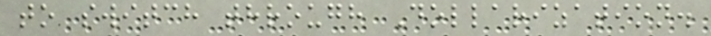to switch through Dollarization.
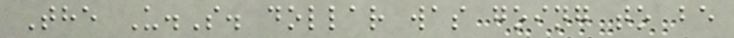The U.S. dollar was going to be
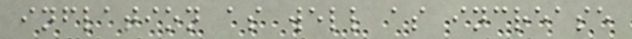inflation as well as increase
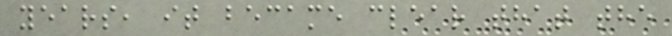years, it became clear that the
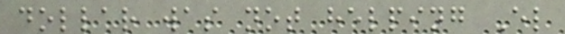dollar was not helping El
